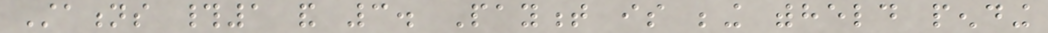Stations #1 and 3. Payment is being withheld pending
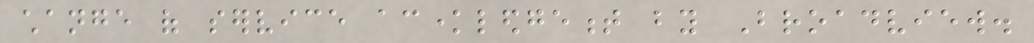change of service acknowledgement by Broadview.
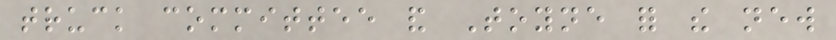truck committee and Toyne for the new
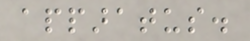apparatus.
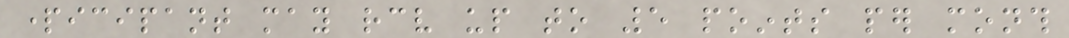participant may receive up to 5 points per month
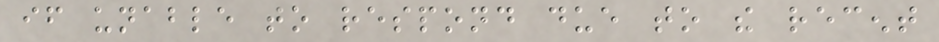if unable to respond due to the recent
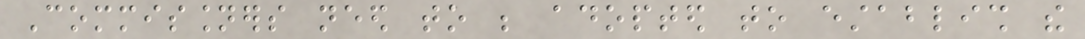Commissioners need to be adopted to establish the
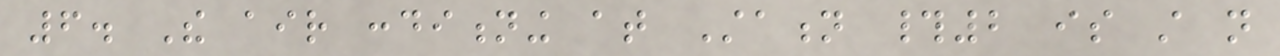6. The air conditioning at Station #2 is still not
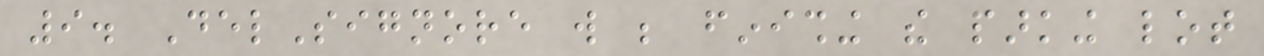9. DelSignore will be finishing the parking lot
